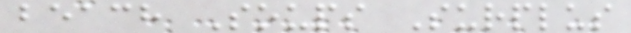beach Soups Surplus
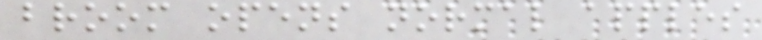broom opens normal apples
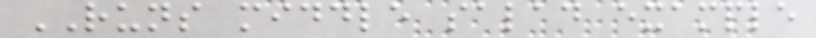RUNS middle salad example
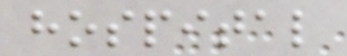hospital
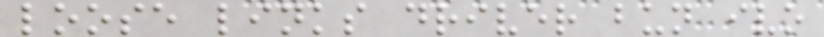loose links driver bun ivo
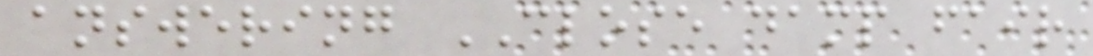answering CLOSE damp fair
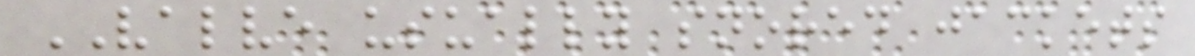VALVE usually snored jackets
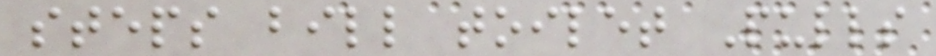steps bill toilet Pulls
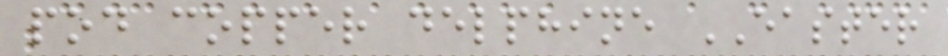pod copper delphine EASTER
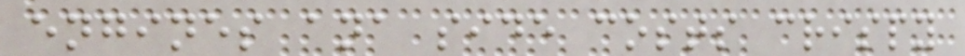engines ana side costs crispy
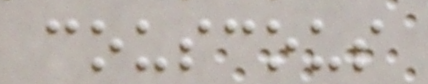couscous
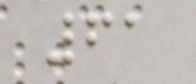61
